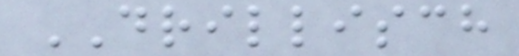DRILLISCH
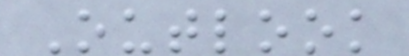Outlook
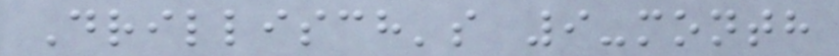Drillisch's 9-month
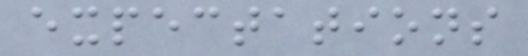expectations
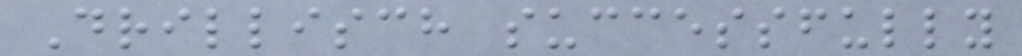Drillisch successfully
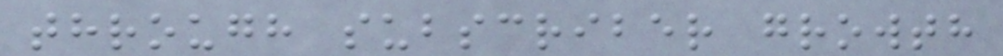through subscriber growth
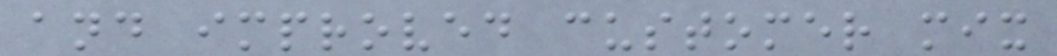and improved customer mix
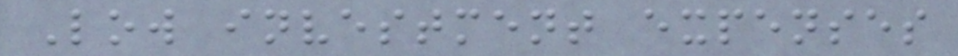Low investment expenses
